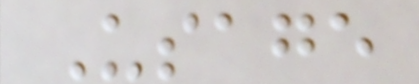Usage
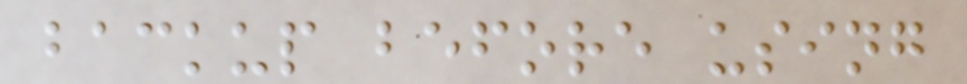backup before using
